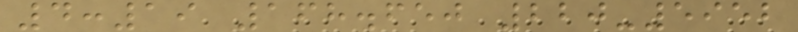4:19 168.650 220-5952
